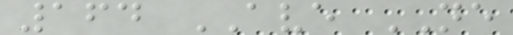164 AVE NE
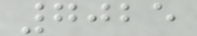7025
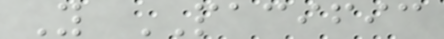Y PACIFIC
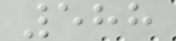588
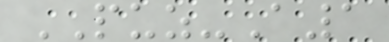PUZ-A1
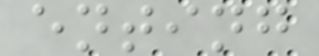enting
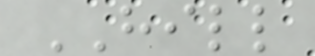HILL
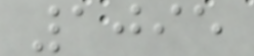1095
